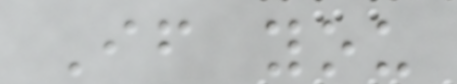If you
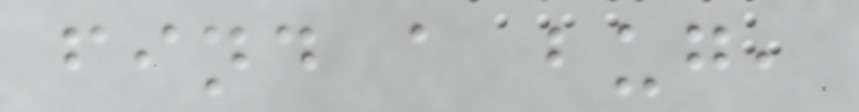find a bug,
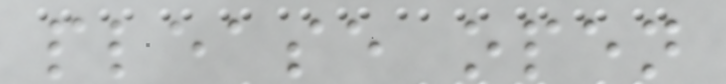please open
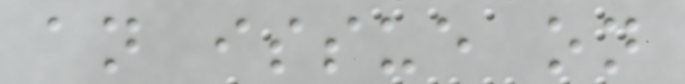an issue on
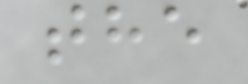the
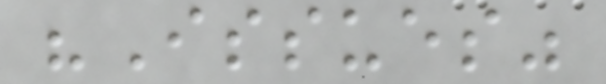"Issues"
